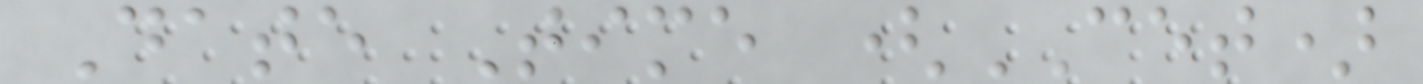Date Time (CET)
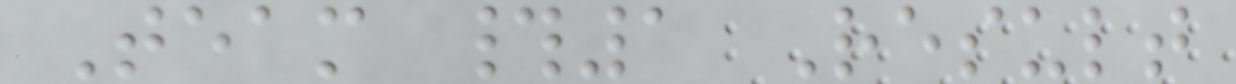Team #1 Result
